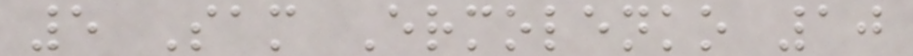5 Sam Ermolenko 10
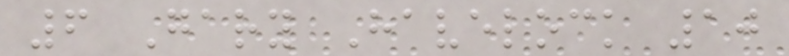6 Gary Havelock 10
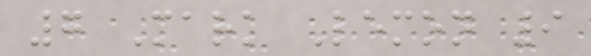7 Mark Lemon 9
